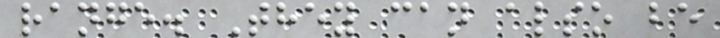range. They can also be
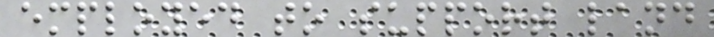employed to support land
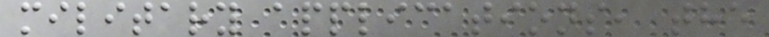military applications, the
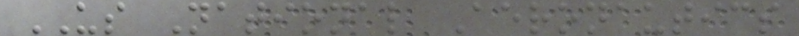US National Aeronautics
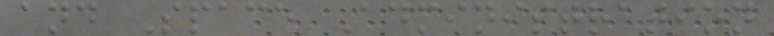and Space Administration
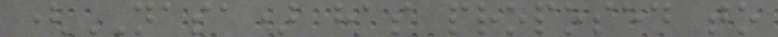(NASA) has proposed to
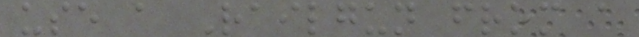use a Railgun from a
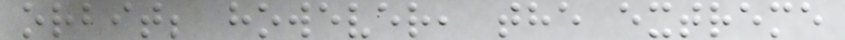orbit; however, the extreme
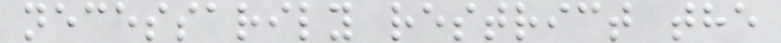necessarily restrict the
